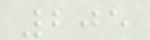205
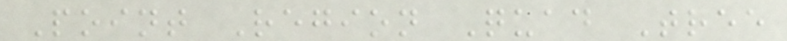Point Region Quad Tree
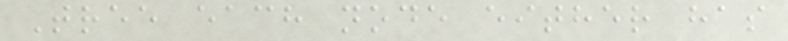Tree each node either has
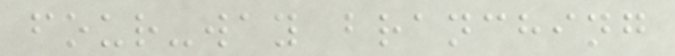four-way branching
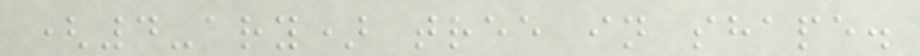(4-ary) tree in shape.
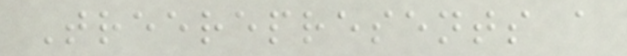Treerepresents a
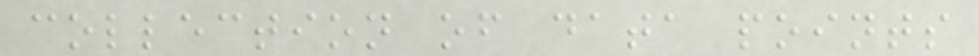collection of data points
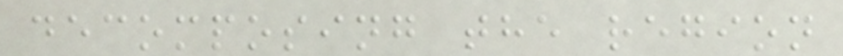decomposing the region
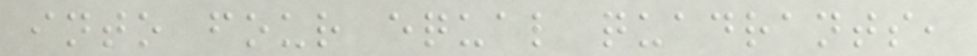into four equal quadrants,
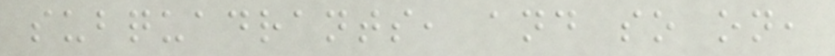subquadrants, and so on,
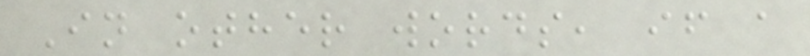In other words, if a
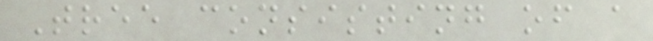Tree consisting of a
